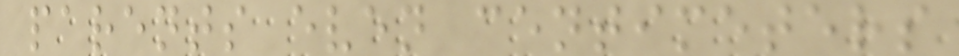parents even centimeters
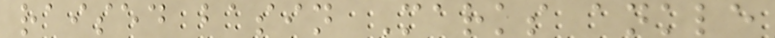raised basin Marks ankle
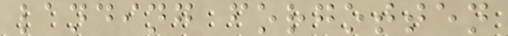landing forgotten
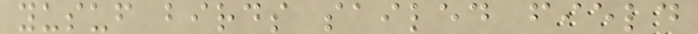yusuf birds sailed field
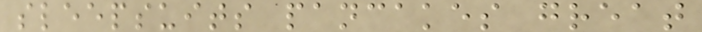sleepsuits pancakes great
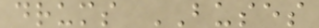drums BUSES
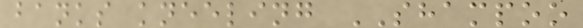banks kneeling SHAMPOO
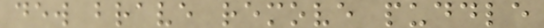dew brave remove puddle
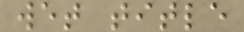wet title
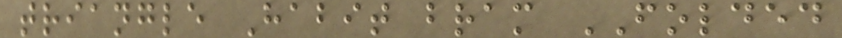triangle Habit bram FOLDED
